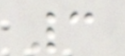3
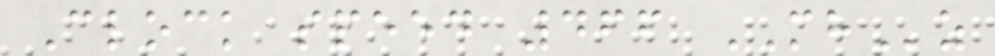Clock speed 466 MHz
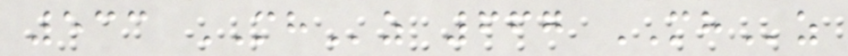533 MHz 667 MHz
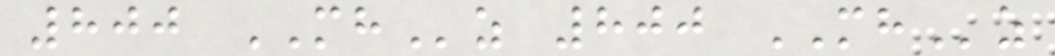800 MHz 800 MHz
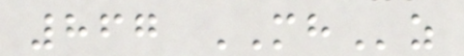867 MHz
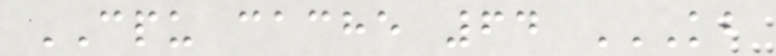CPU cache 64 KB
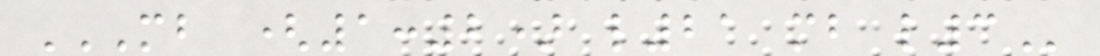MB (1:2) L21 MB L3
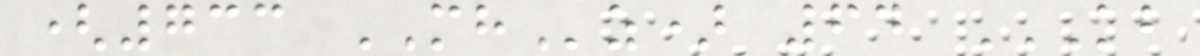(733 MHz) 64 KB
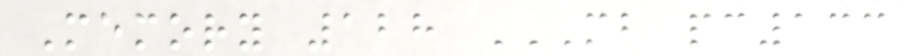Memory 128 MB PC133
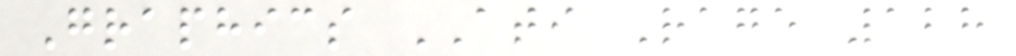Graphics ATI Rage 128
